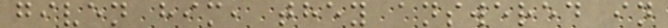given him, they answered in
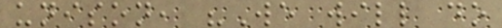unison, "We will do
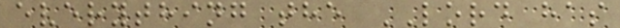everything the LORD has
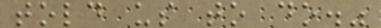told us to do."
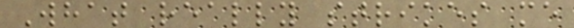What really strikes me
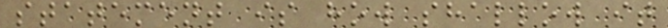statement is how shallow it
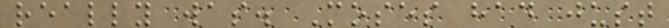really was. Moses had just
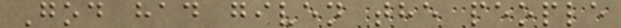God had given the people
